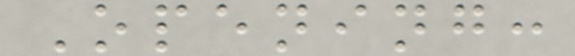Opening:
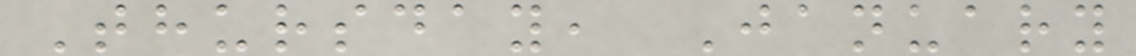Thursday, January
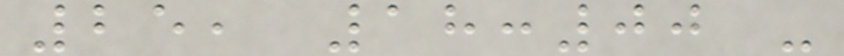25, 18:00 -
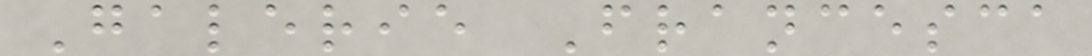Galerie Francesca
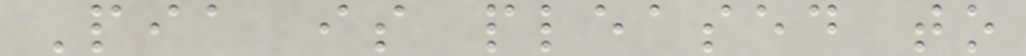Pia is pleased to
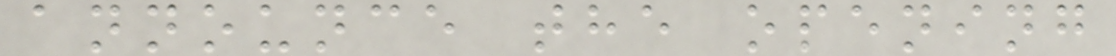announce the opening
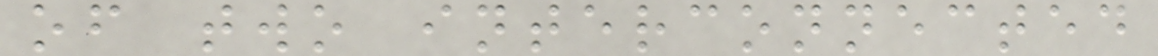of two interconnected
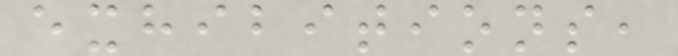exhibitions,
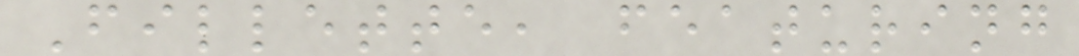Fillette, featuring
